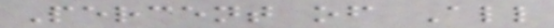Percent of All
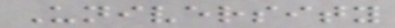University
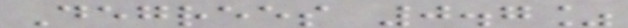Degrees 0.7%
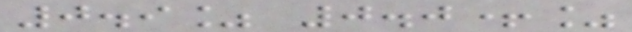0.9% 0.0+%
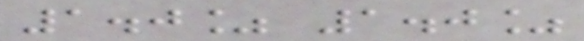1.0% 1.0%
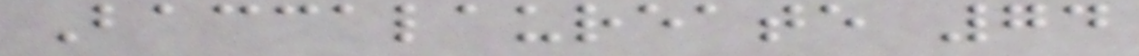Baccalaureate 74
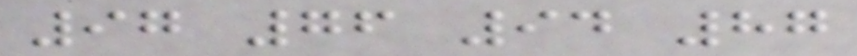97 76 94 87
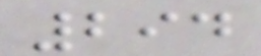294
